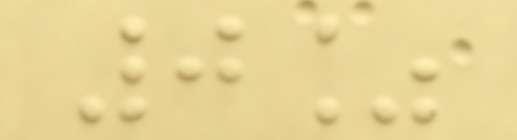0%
